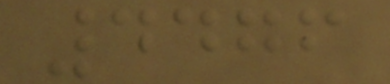4476
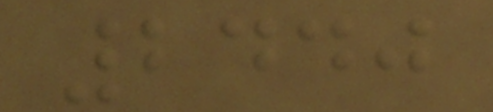2440
